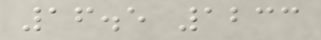16.5 1233
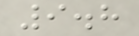9.8
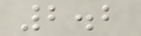2.2
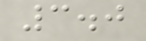3.0
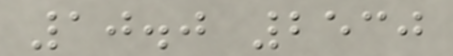10.0 2530
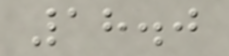18.0
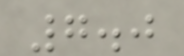7.0
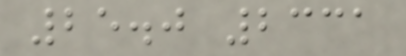25.0 2331
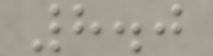8.0
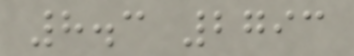8.3 2793
